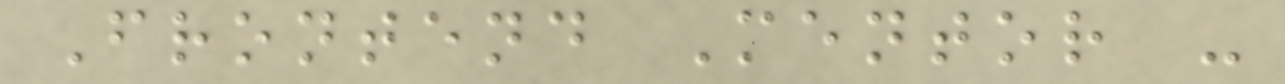Frontend Mentor -
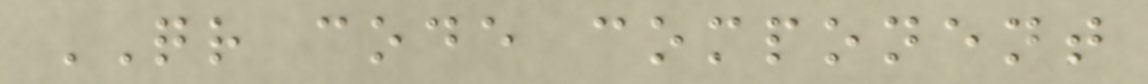QR code component
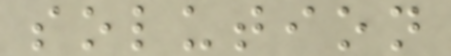solution
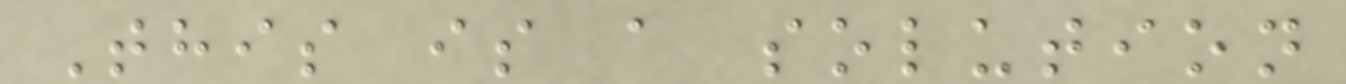This is a solution
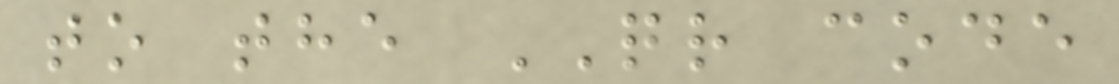to the QR code
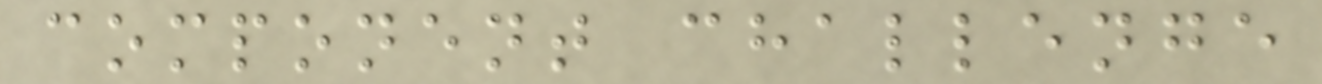component challenge
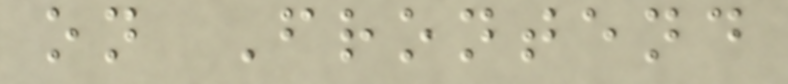on Frontend
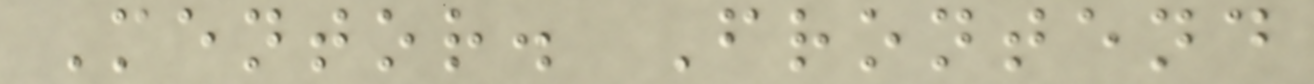Mentor. Frontend
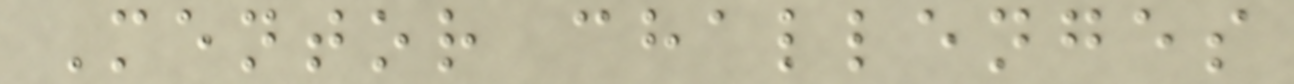Mentor challenges
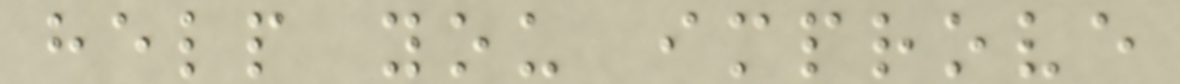help you improve
